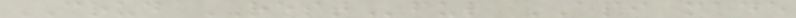CRUD RESTful API made
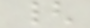{
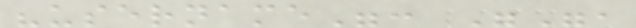"username": "",
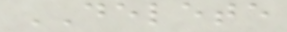DELETE
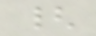{
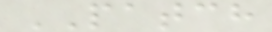PATCH
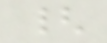{
